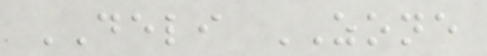DELI ZONE
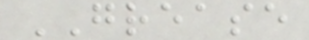GREASE
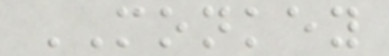MONKEY
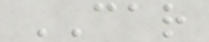CAR
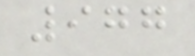977
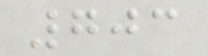703
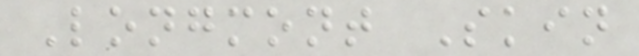Longmont Skin
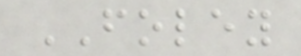FOLEY
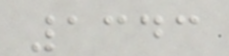1343
